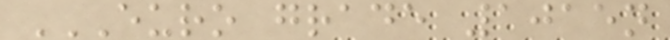EURO GRADE 1015N
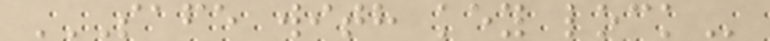SAFE WITH KEY LOCK
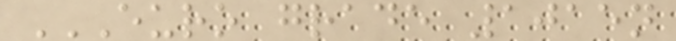EURO GRADE 1015N
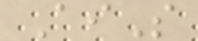AiS
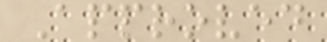Approved
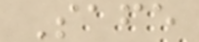Safe
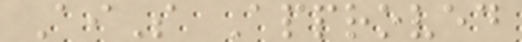AiS Approved
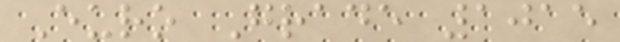Euro Grade 1015
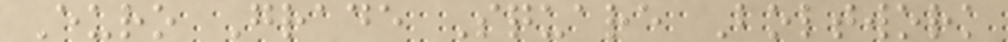Euro Grade Square Boltwork
